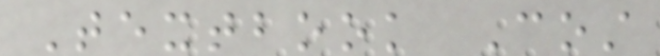Textbook Cost
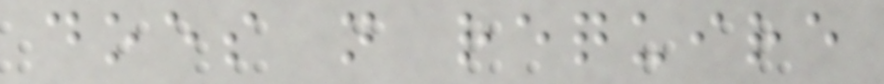does not require
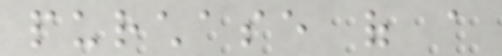purchase of a
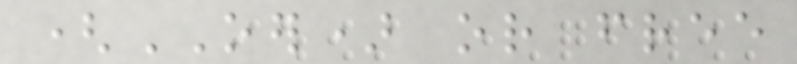(OER) or free
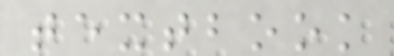textbook
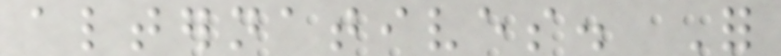alternatives. For
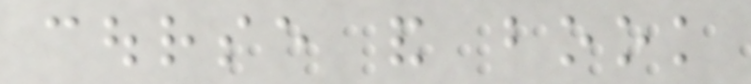course and book
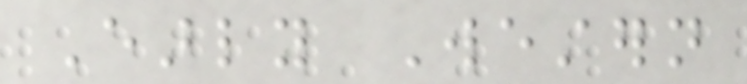Early Western
